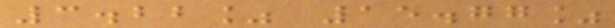3.22% 15.77%
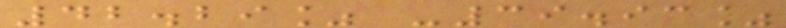42.29% -39.93%
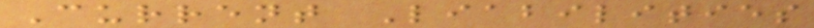Current Liabilities
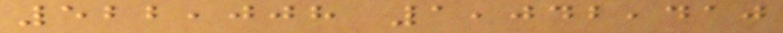522,008 1,042,410
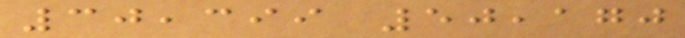30,399 50,170
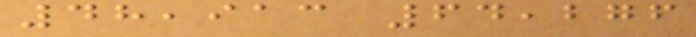48,913 64,276
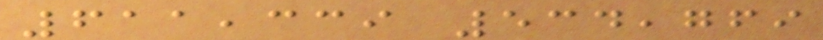611,339 534,769
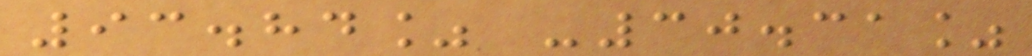93.84% -30.31%
